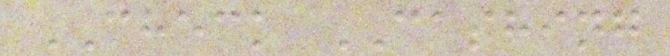CHECK CASHING
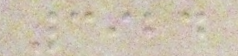3924
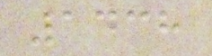1438
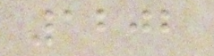1202
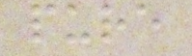pure
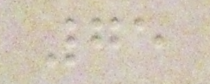75
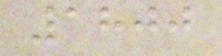1800
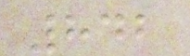842
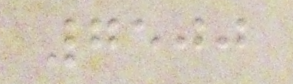7500
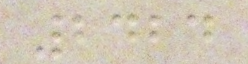2424
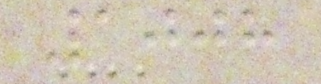1008
